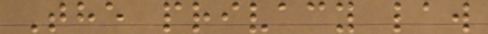The privacy law
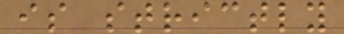is strictly
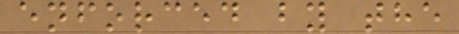enforced by the
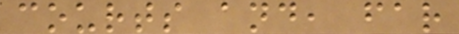courts and, far
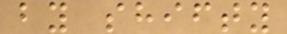by shifty
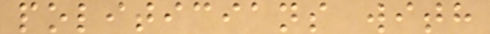politicians with
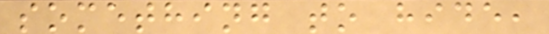something to hide,
